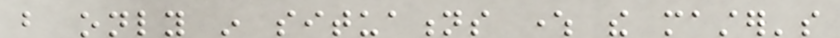but only in situations where the master's
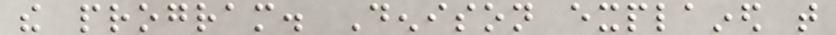the program. Denison explained that
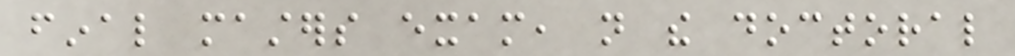final masters exam, not the doctoral
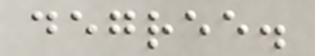degree.
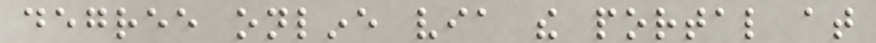degree online via the portal at
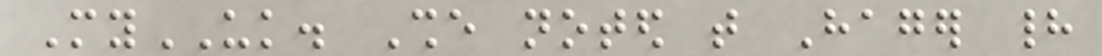MyUK. She noted that Hager had
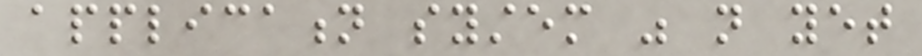application system was not yet
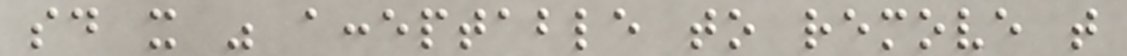said it was acceptable to remove that
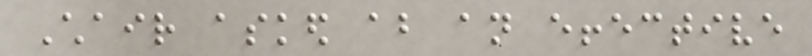Chair asked about an effective
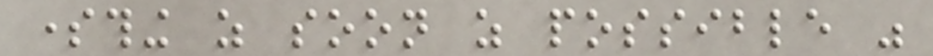something as soon as possible was
